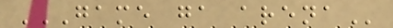GAME GA ARENA
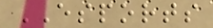ESPORTS
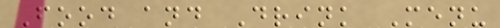Food and Drink Menu
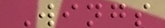Wings
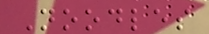Noodles
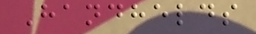Handhelds
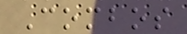Combos
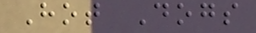Hot Dogs
